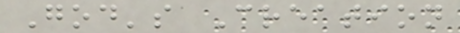God's Creation
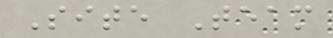Site Team
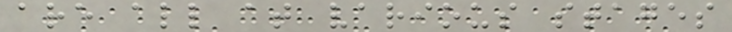are all at various stages
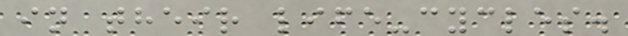in their life-cycles.
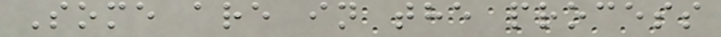Some are in the process
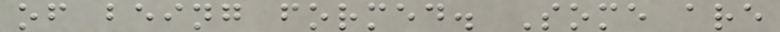of being formed. Some are
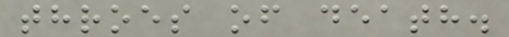throes of death.
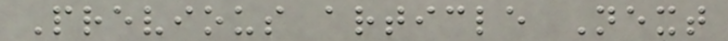Previous article Next
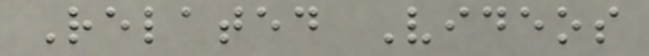Related Videos
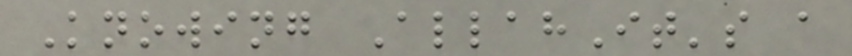Knowing AllahIt's a
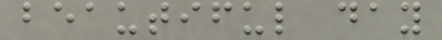beautiful day
